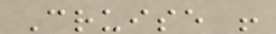Cruise !
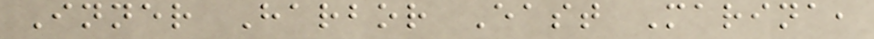Inner Harbor East Marina,
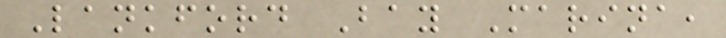Lankford Bay Marina,
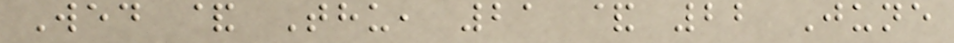Wed & Thu, 21 & 22 June
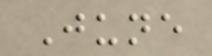June
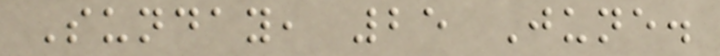Sunday, 25 June.
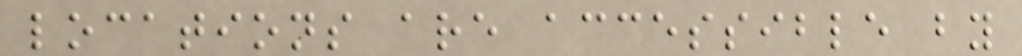locations are accessible by
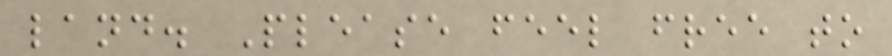land. Please feel free to
